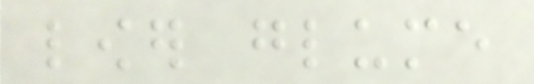lower glume
